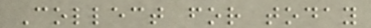Collect for today
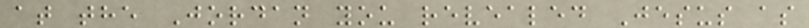at the Jordan you revealed Jesus as
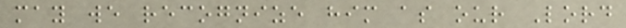may we recognize him as our Lord
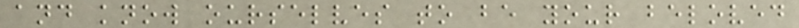and know ourselves to be your beloved
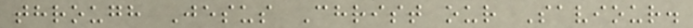through Jesus Christ our Saviour.
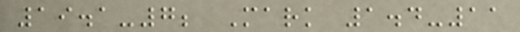19.1-7; Mark 1.4-11
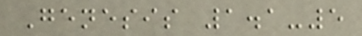Genesis 1.1-5
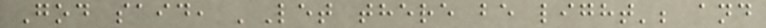God said, 'Let there be light'; and
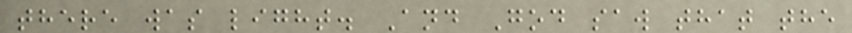there was light. And God saw that the
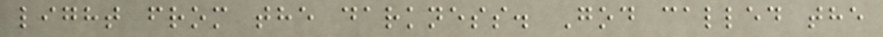light from the darkness. God called the
